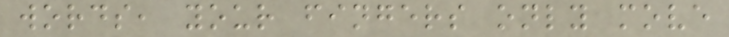words, your fingers only move
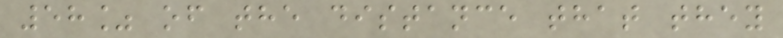58% of the distance that they
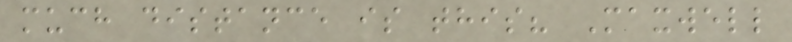much distance is this? Maxwell
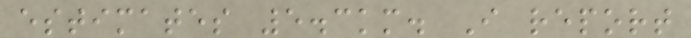estimates 5.3km. I report
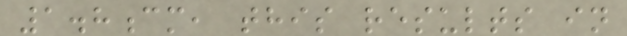1.8cm, this results in
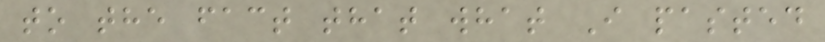to the fact that what I pasted
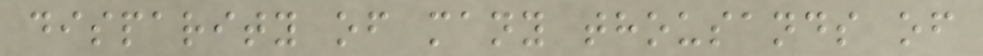disparity of many thousands of
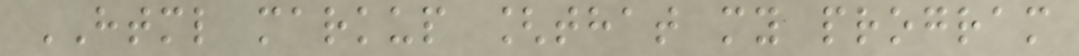HTML markup [that my program
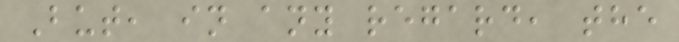But, in any regard, the
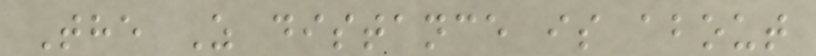The Z distance is about
